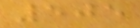505
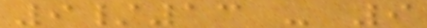9/13 - 9
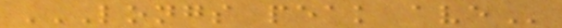LONGS PEAK AVE
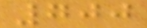700
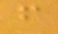f
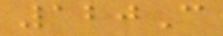120C
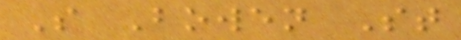S Bowen St
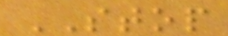STOP
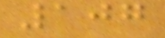107
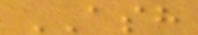ASH
